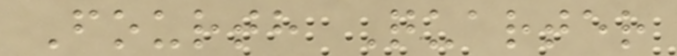Fourth Quarter
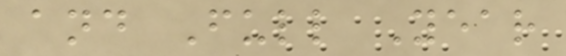and Full Year
